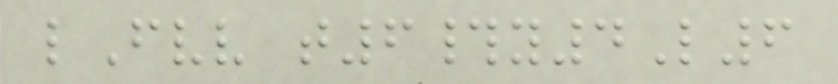lFvv t6#y4L6
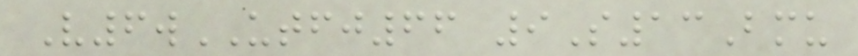V6wUTFJ66 9S13Bmu
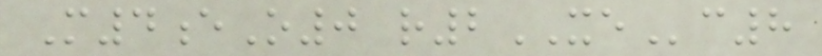M4eO0 r2XEc8
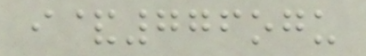i&776ogu
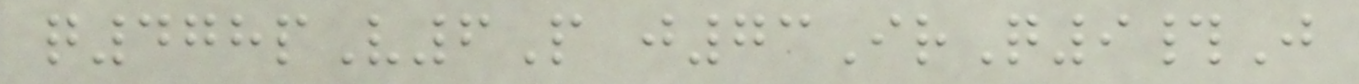q478pV6P j73IrQ9#J
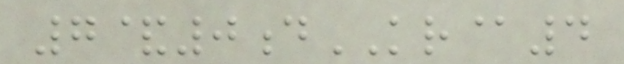7&0dKR@4
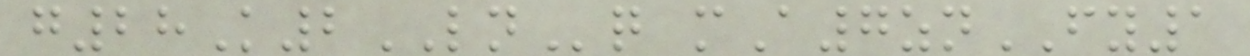g28K2LNq mA7znFY1
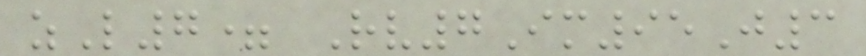zL7= Rv7Im95J3
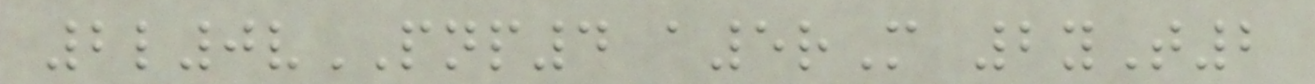2l0vPNP4 a5rM 2yT2
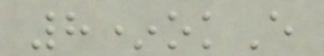8*okE
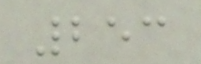253
